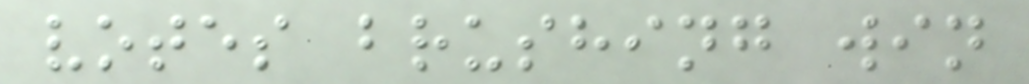votes brushing win
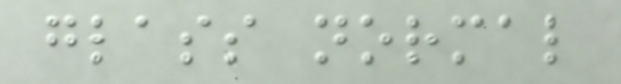glass normal
